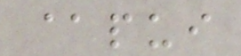@pui
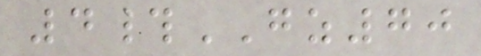4#GZ70
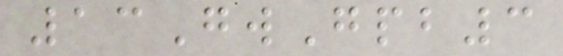13GwGpb3
